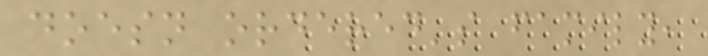doesn ordered's family,
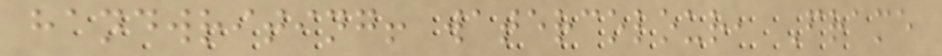handwriting! watercolour, Frame
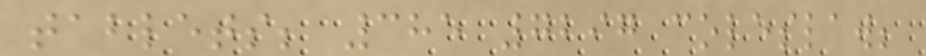tablets; 385 7297 coleslaw;
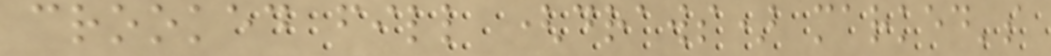crooked fill (draws) marked's
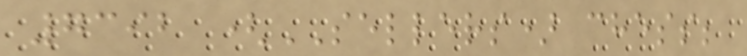7392 (SELLERS) chess;
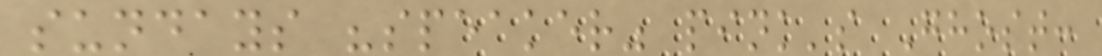sundays "speaker" pink's Ghost:
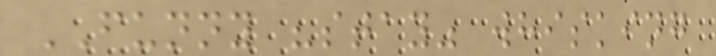FUNNY "stay" whisking
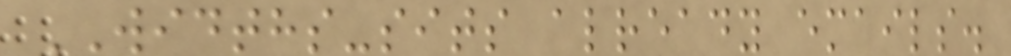WIDTHS-sits already emails.
